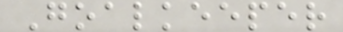Goalkeeper
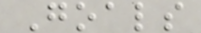Goals
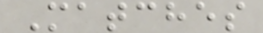Matches
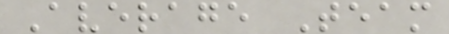Average Team
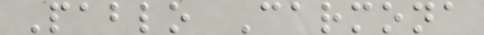Pablo Carmona
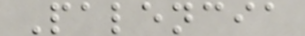Palencia
